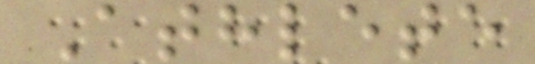Athlete
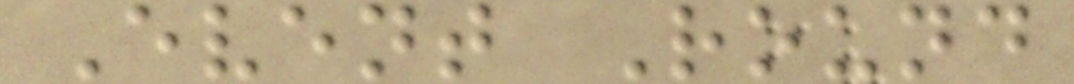Event Round
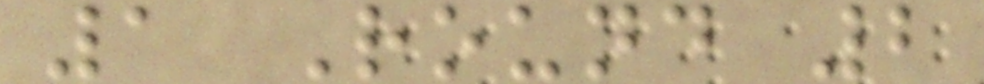1 Round 2
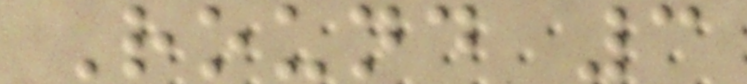Round 3
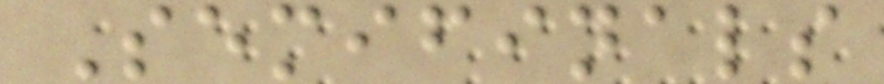Semifinals
